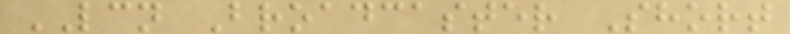LCN Broadcaster Short
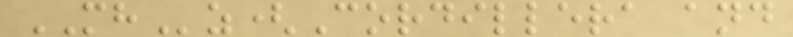MHz(Cordillera and
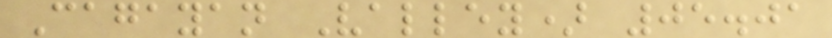Cagayan Valley) 05.01
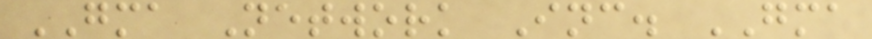GMA Network Inc. GMA
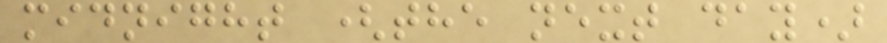midnight (the next day)
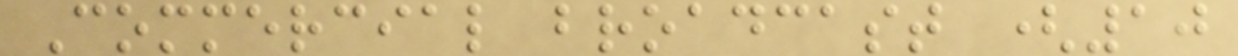Commercial broadcast (10
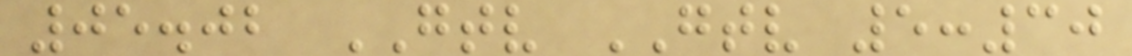05.02 GTV GTV 5:30
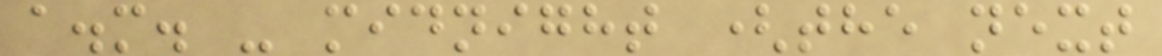a.m. - midnight (the next
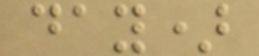day)
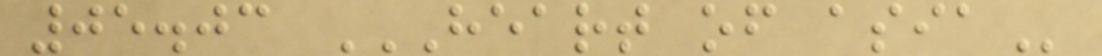05.03 HEART OF ASIA
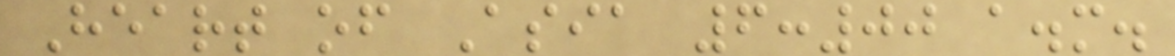Heart of Asia 6:00 a.m.
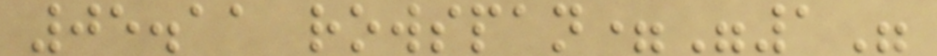05.11 rowspan="1"
